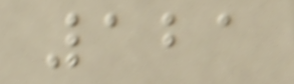121
